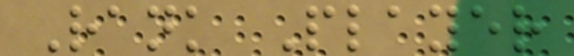Rank Player
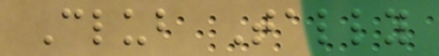Club Tally
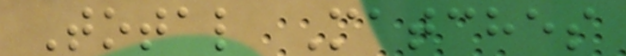Total Matches
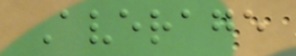Average
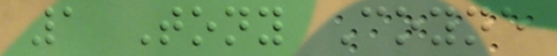1 Tony Coyne
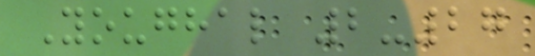Youghal 2-27
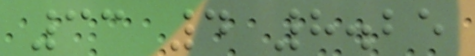33 4 8.25
